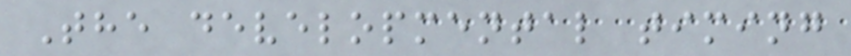The developmental timing
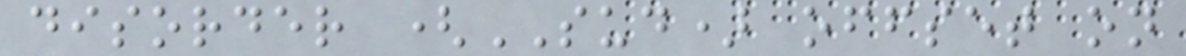disorder (SUD) offset on
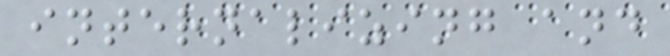internalizing and
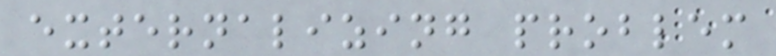externalizing problem
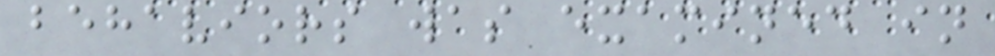behaviors was examined in
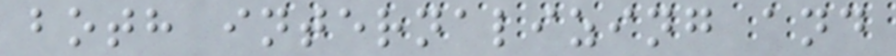both internalizing and
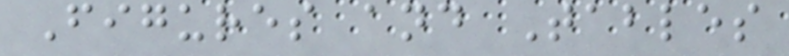Figures and Tables
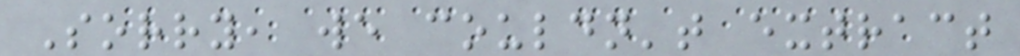Sorry, we couldn't extract
